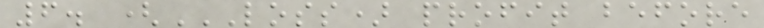6. (LOSS) PROFIT BEFORE
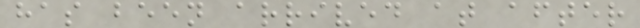has been arrived at after
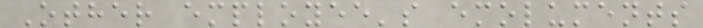Other employee's emoluments
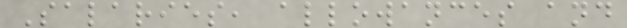Salaries, allowances and
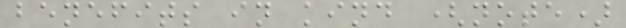benefits in kind (note)
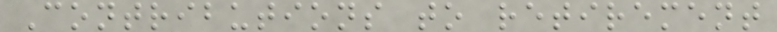Contributions to retirement
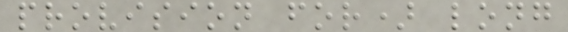provision for) long
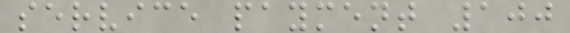service payment 100
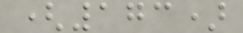(173)
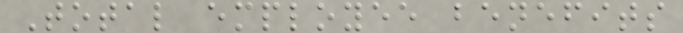Total employee benefits
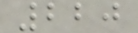220
